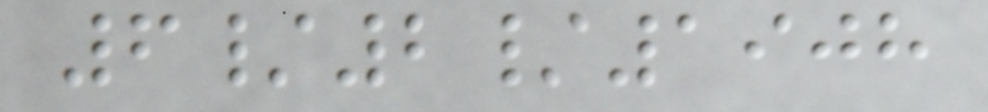6/2/1908
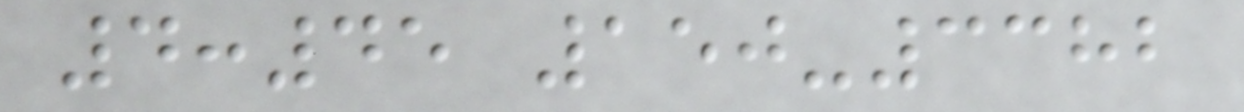4:45 150-3382
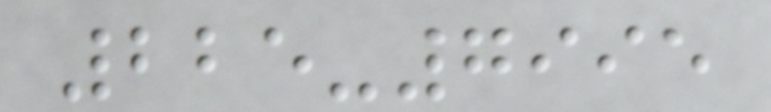225-7995
